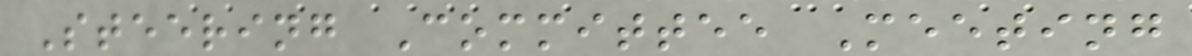Steering Committee Meeting
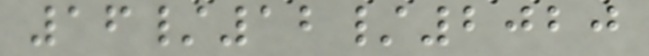16/12/2020
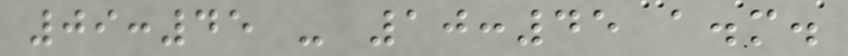09:45 - 10:45 a.m.
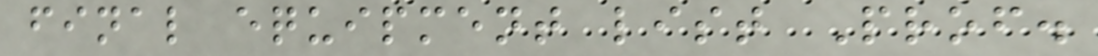final equipment list Prof.
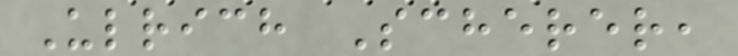Ulrich Scherer,
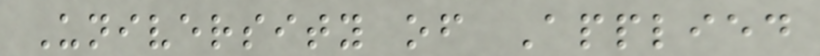University of Applied
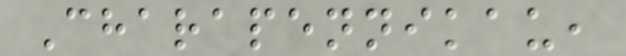Charapennikau,
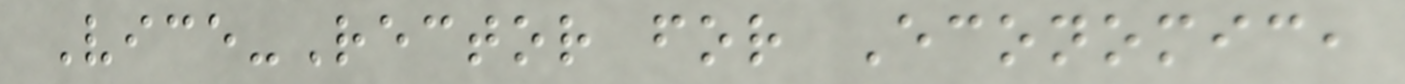Vice-Rector for Economic,
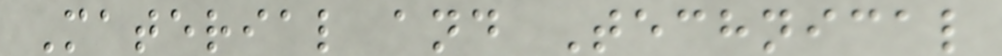Material and Technical
